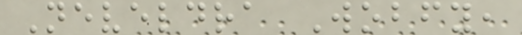Neveldra Wobfy,
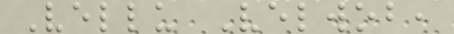Vellu Velwob,
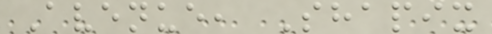Avenue, Shapix
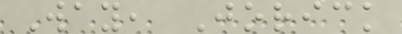Way, Jorick
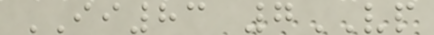II83 7VP
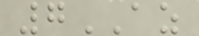7AZ
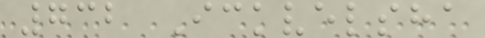732 Ickvelsha
